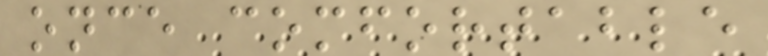once comfortable
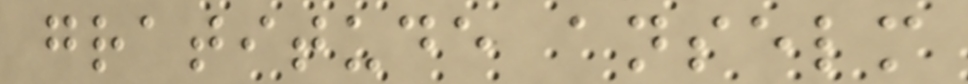gratitude anselm
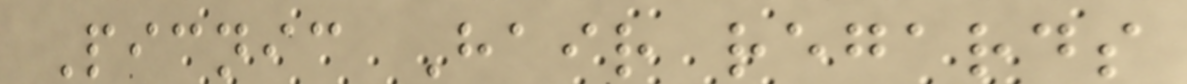Picnic Hair regards
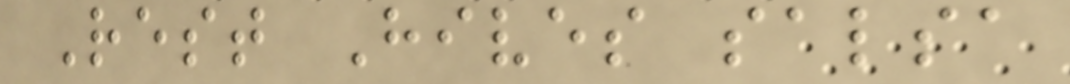Rest Hives salsa
